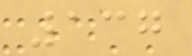137
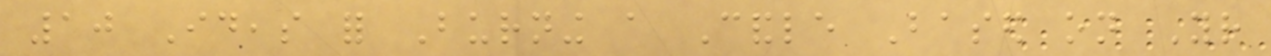10 Ideas for Burning a Candle Based on Your
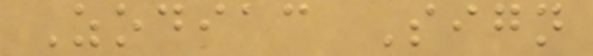Zodiac Sign
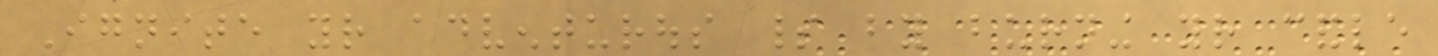Ignite your adventurous spirit by burning your candle
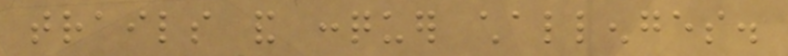trails and conquer challenges.
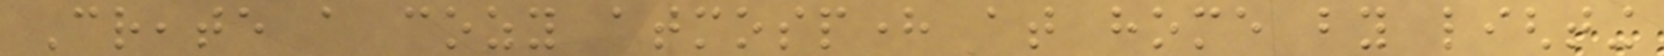Create a cozy atmosphere at home by lighting
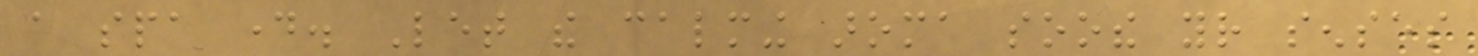a spa day. Let the calming aroma soothe your senses
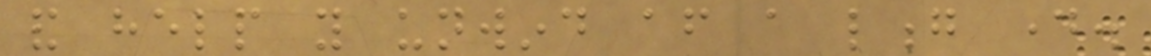and help you unwind after a long day.
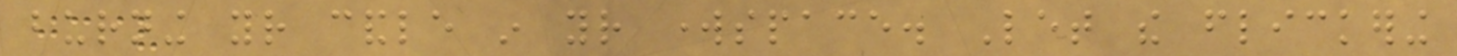burning your candle in your workspace. Let the flickering
